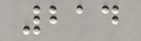214
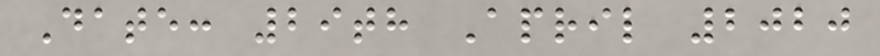Date: 29th April 2020
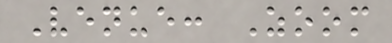Venue: Zoom
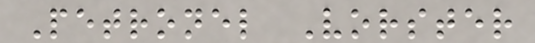Petronel Vorster
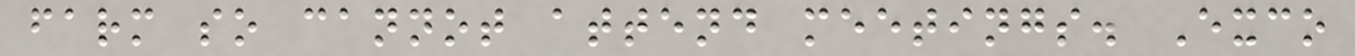farm so cannot attend meetings. Exco
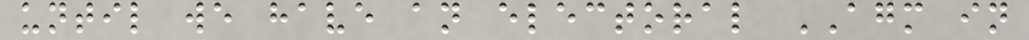until we have an electoral AGM in
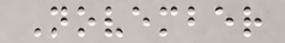November
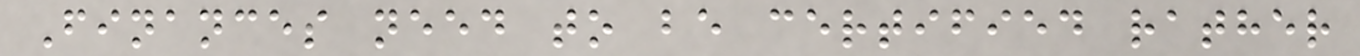Finances need to be certified rather
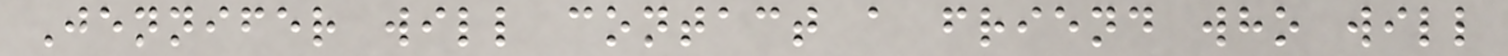Jennifer will contact a friend who will
